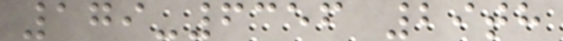179-6356 29th
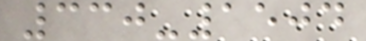330-1504
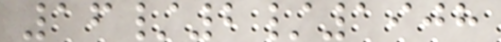16/2/1908
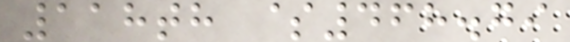118th $468.79
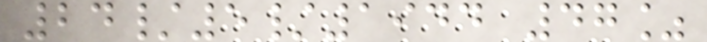24/5/1944 47%
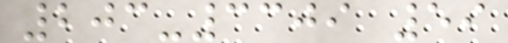203-3309 59
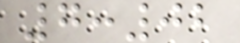7:02
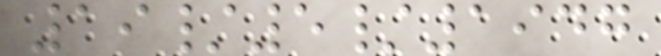19/5/1947
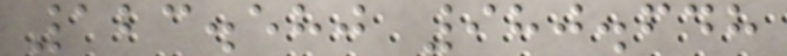123.580 980.648
